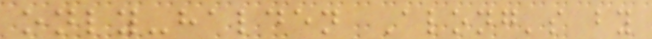only-halden Along's by
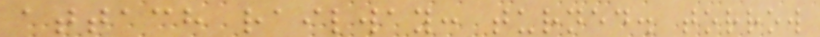attach railway: turned. torrow
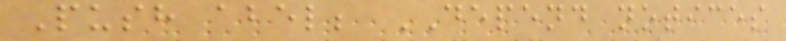Push abel; DEPEND notices
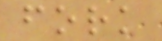fork
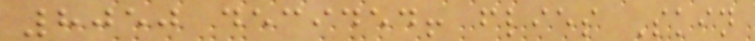8050 decided! flies Skin
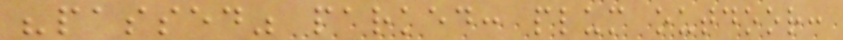"passed" parked: plum outdoor:
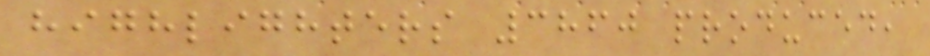highlighters 3860 produced,
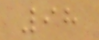98
